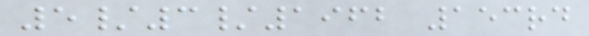5/3/1962 153rd
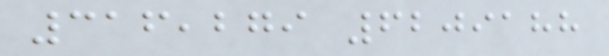316,279 6209188
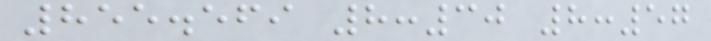855.569 8:30 8:57
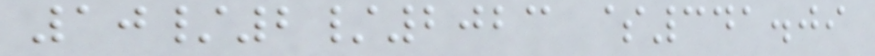10/2/2023 $341.09
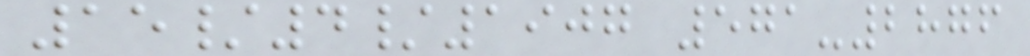15/4/1907 571-2876
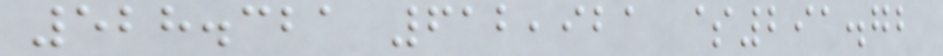528.321 612,921 $291.72
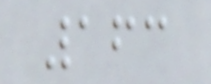163
